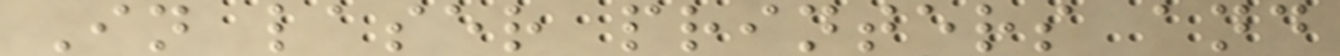In laser printers and
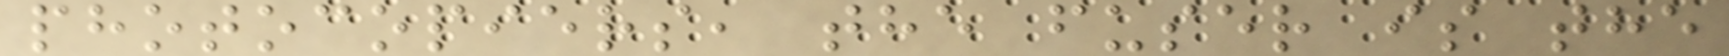photocopiers, the fuser is the
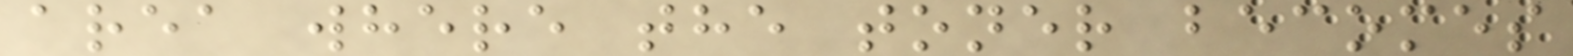area where the toner becomes
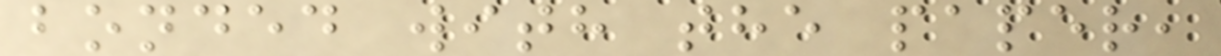bonded with the paper,
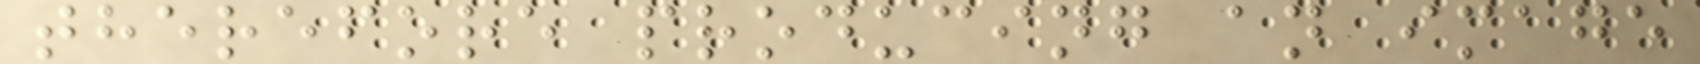therefore producing an image
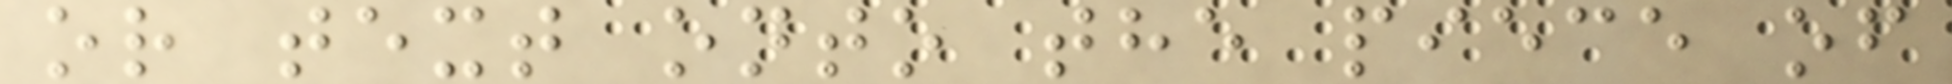or text onto the piece of
